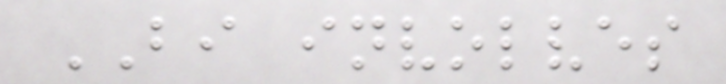BI involves
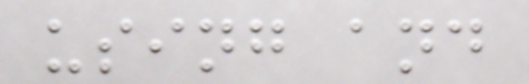using and
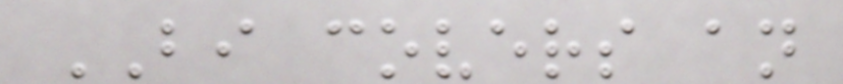BI covers an
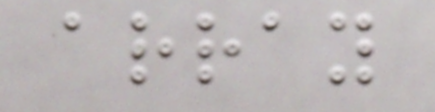array
